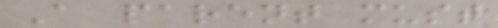A parent must
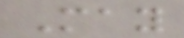May
